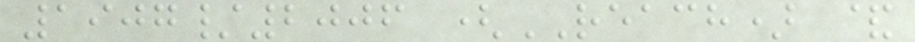1907/2006 (REACH) &
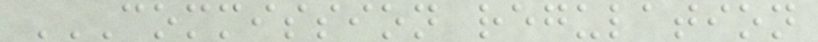COMMISSION REGULATION
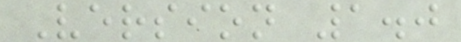Version 1.0
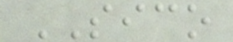SICO
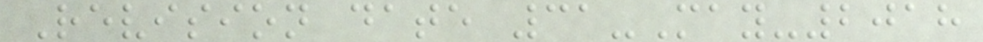Revision date 31-May-2018
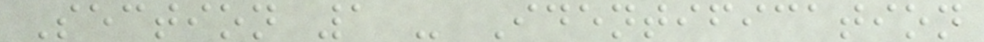Section 1 - Identification
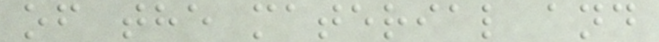of the material and
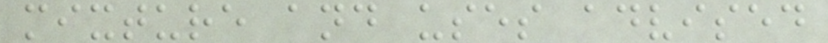mixture and uses advised
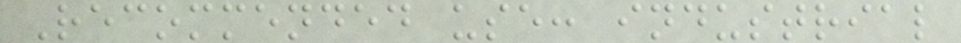Recommended use: industrial
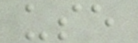use
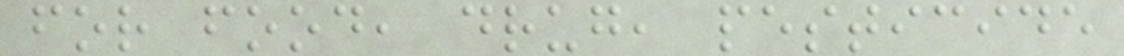for food, drug, pesticide
